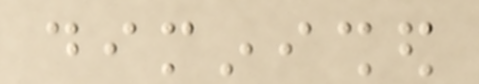diminished
